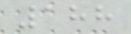188
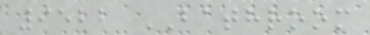9522 BATHROOM
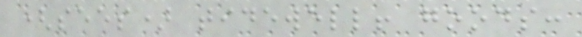(sees) tidewell! goods:
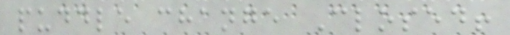puddle change Closed!
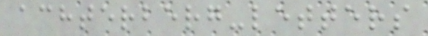achterberg-letters
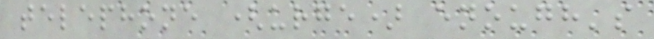telephone (urge) enough's
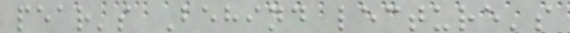pear's Behind lecture's
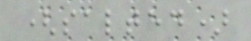(salted)
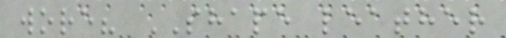wore? SHAPE leather
